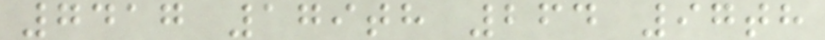7417 179th 264 97th
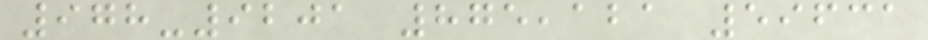978-9201 875,121 59631
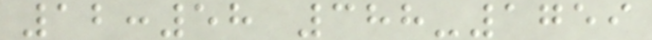12:58 388-1759
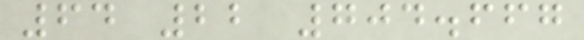64 22 704.667
